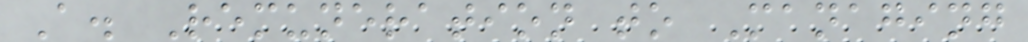A. Remuneration to Managing
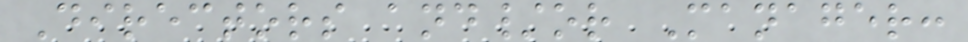Directors and/or Manager:
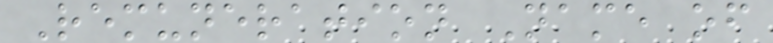Remuneration Name of
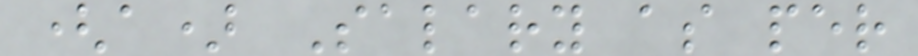(a) Salary as per
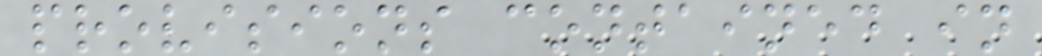provisions contained in
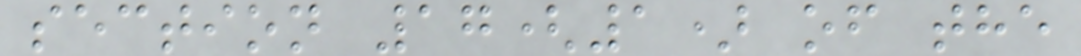section 17(1) of the
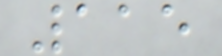115
